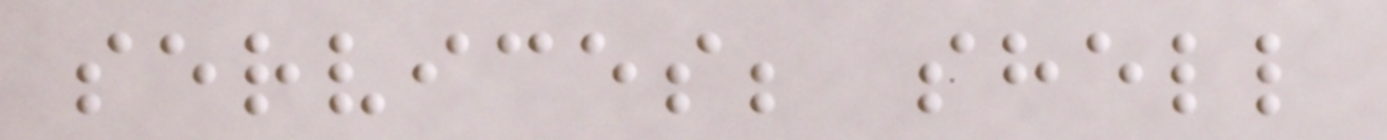services; shell
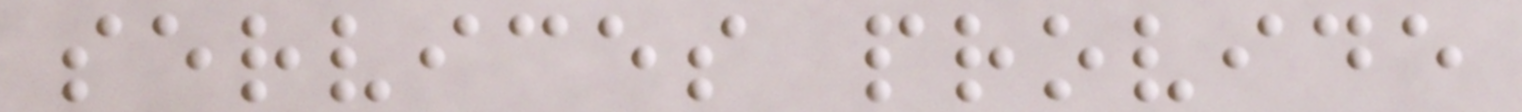services provide
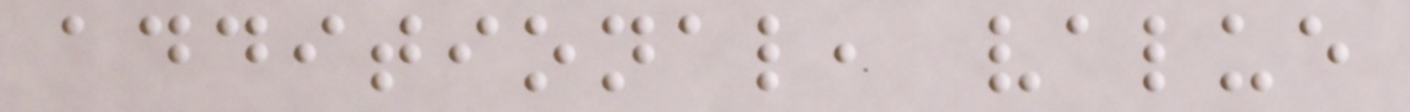additional, value
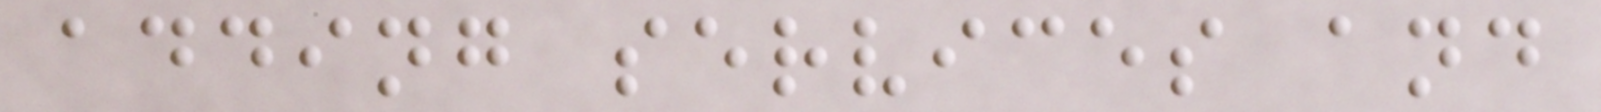adding services and
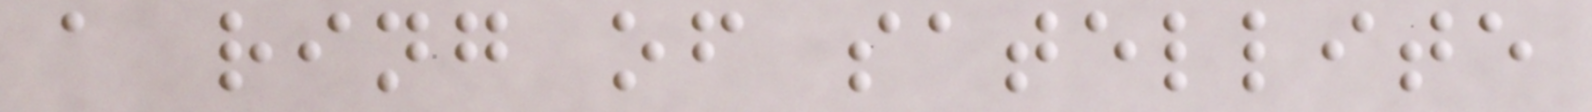a ring of satellite
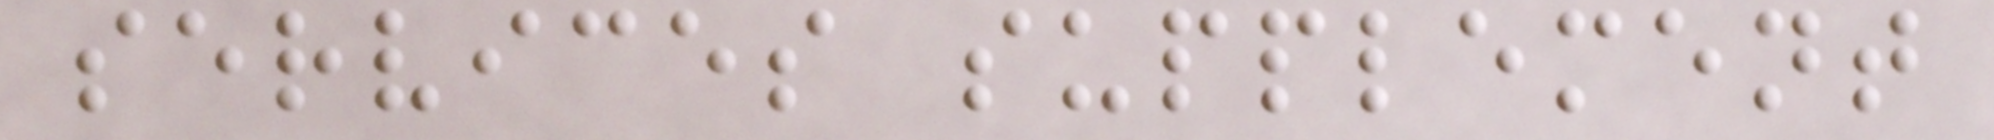services supplement
